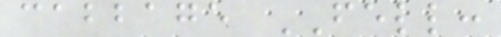cabbage FELL:
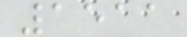1511
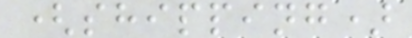(shipping)
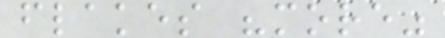flakes "more"
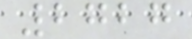2727
